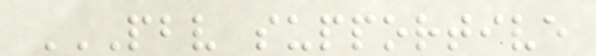PBV SUPPORTIVE
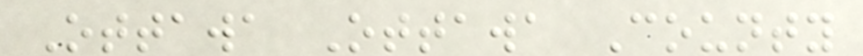Ottawa Ottawa County
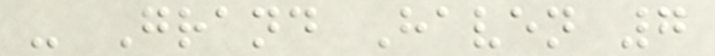- Grand Haven 7
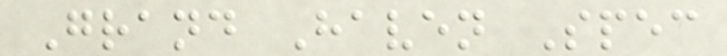Grand Haven Spec
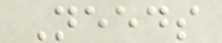Needs
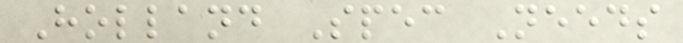Holland Spec Needs
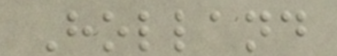Holland
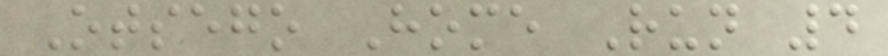Otsego Home Run 4
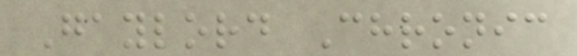Gaylord Chronic
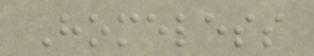Homeless
